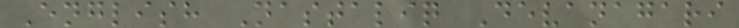English Nastaliq Devanagari
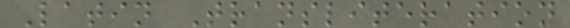Latin Transliteration
